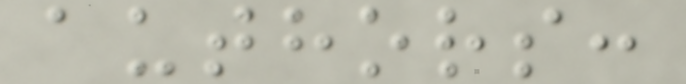authors:
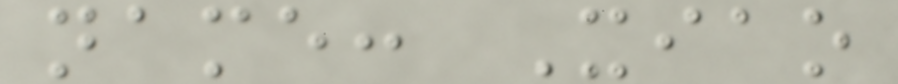name: Xiao
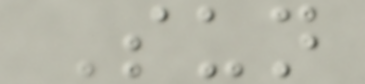Sun
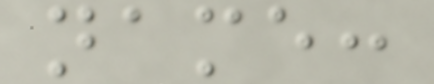name:
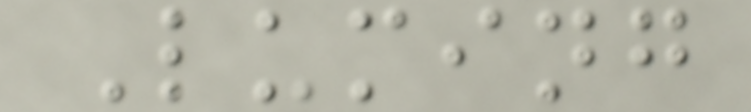Luming
